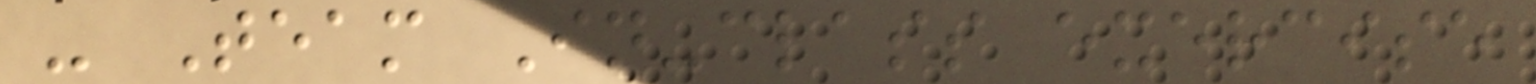- Team In-class exercise
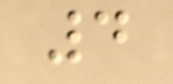4
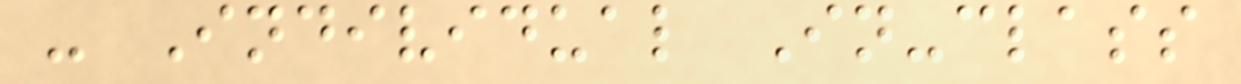- Individual In-class
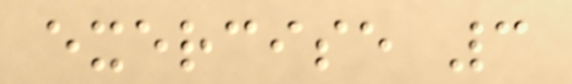exercise 3
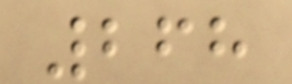268
